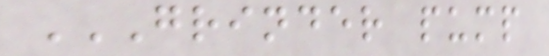GRINDER PUMP
